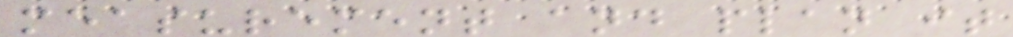measurement and plan it
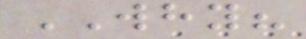WHY?
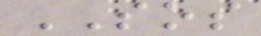SOS
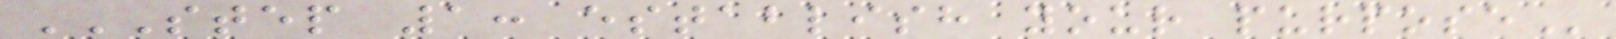STEP 1: ESTABLISH YOUR PURPOSE
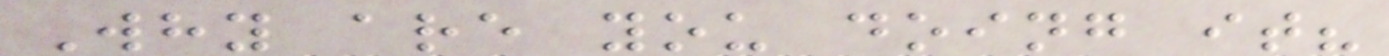Why are you doing it?
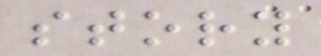story
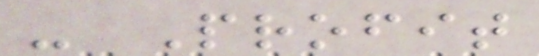- Profit
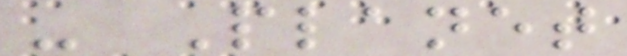- Planet
